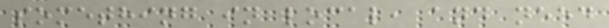something in local, and need
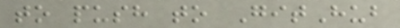to push to GitHub
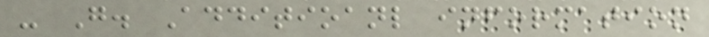- G. Additioanl information
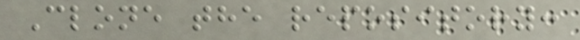Clone the repository:
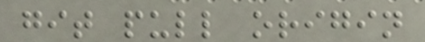git pull origin
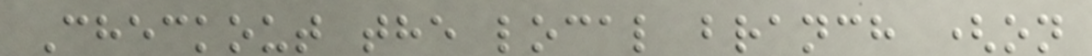Checkout the local branch (on
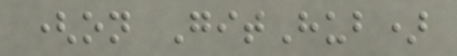(on GitHub)
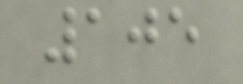105
